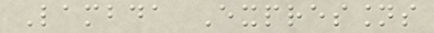Lambda Expressions
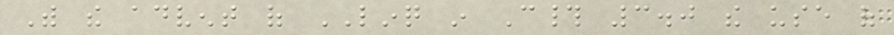With the advent of LINQ in C# 3.0 the use of
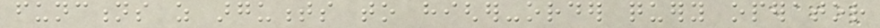functions as arguments to higher-order query operator
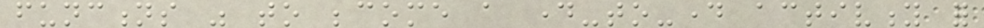functions was to become a day-to-day activity for
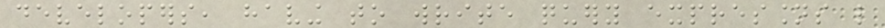developers, having to write query expressions like
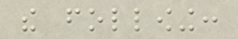the following:
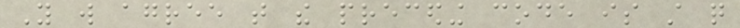You will agree that the preceding code is still quite
